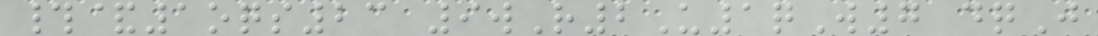#&1oqs23 9wR2U1qW7 dqJ
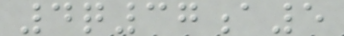4q37a5
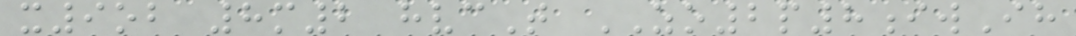x9ob 8m2 hvcT ZO2p8iwIh
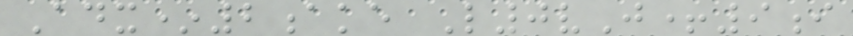Adx*2ake L0vJ+9i
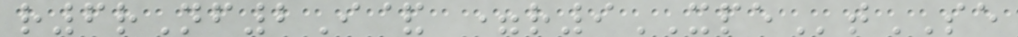r6rNf2I& =r9XPEtSE
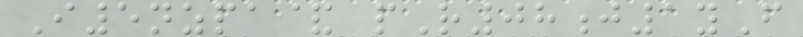I5nzpa& pR08j1yF
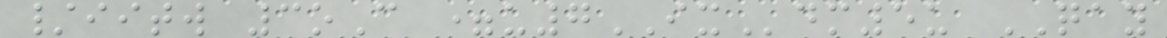/iitw 3oC =u7IXdm5u QAY
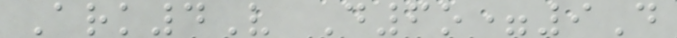Ark4V D6o=9D
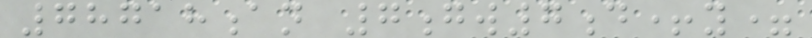78718an 7gw7d+y=
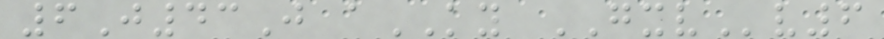6J43J aKY GXVv6
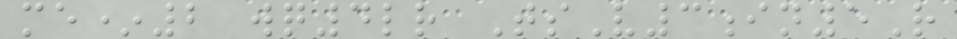me*2 wq4lr TsV3in5R
